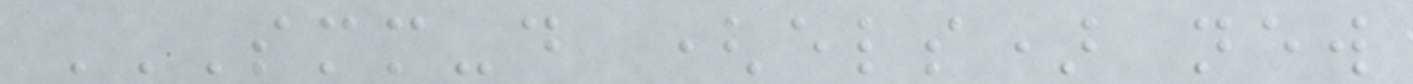SMM-D (ELS) NEW
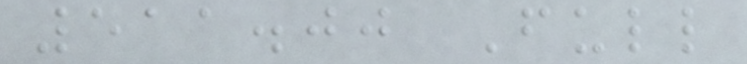511.00 Full
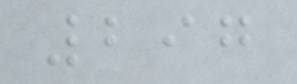297
